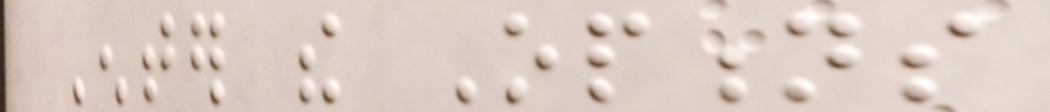Enter the Options
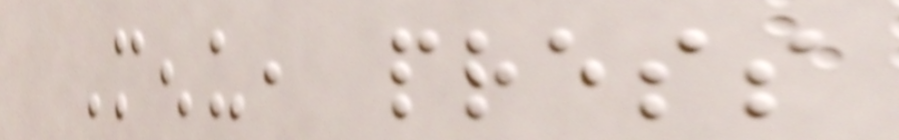Menu, press
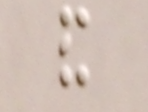and
